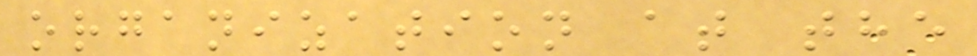organization at the
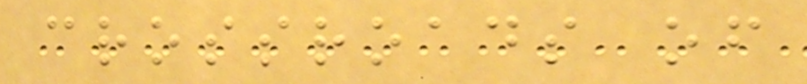crossroads of
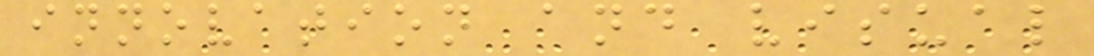innovation and visual
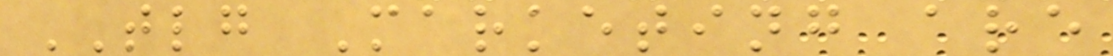TLG Marketing are
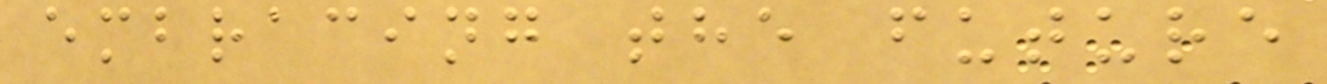embracing the future
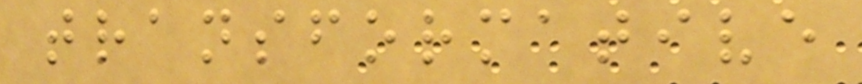transformative
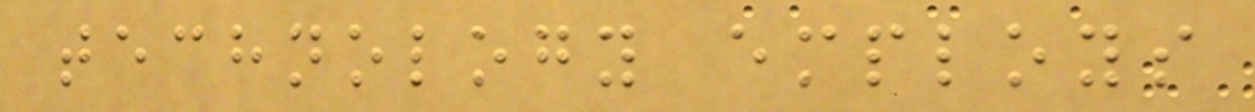technology employs
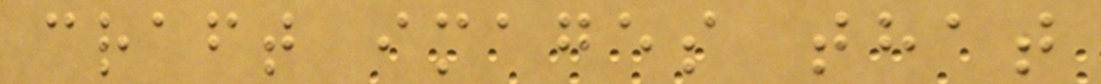craft images that
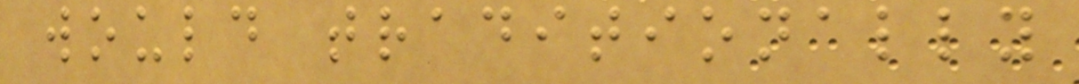would traditionally
